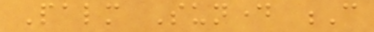Palm Sunday C
